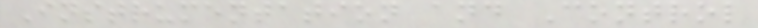Instrumentation and Control
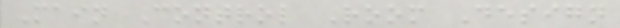Main Control Room Design
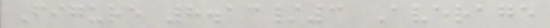Figure 8.13/3 Average
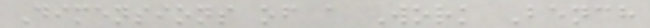Dimensions of a Work Bench
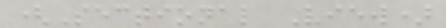(Sectional View)
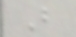B
